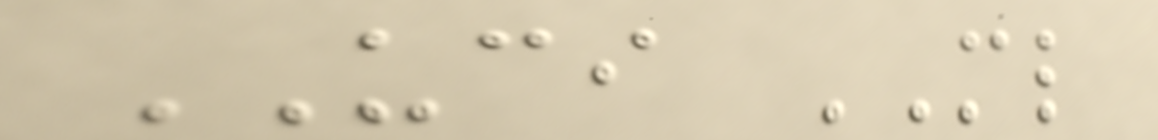UCI ML
